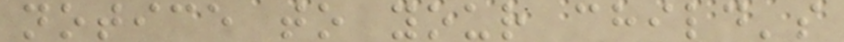notice to your child's
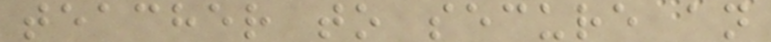teacher to secure an
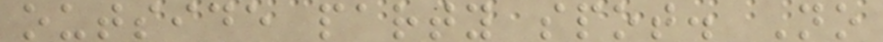outside party spot. No
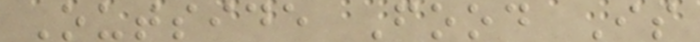Outside Food Is
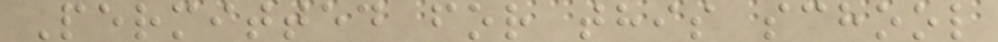Permitted for this school
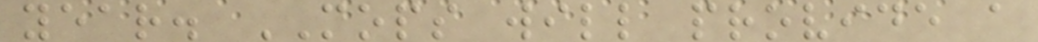year. MOPS will provide a
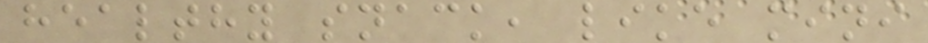healthy snack, like mini
